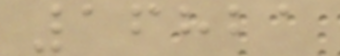16821
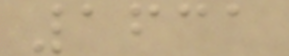1631
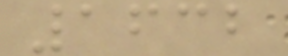1632
